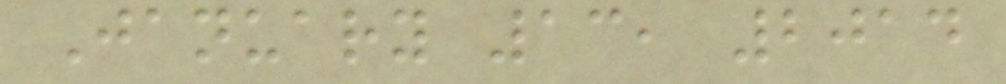January 13, 2014
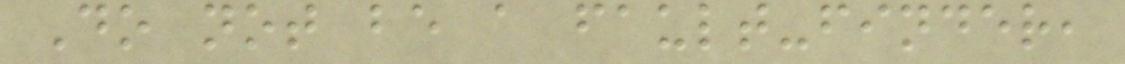Do not be a fault-finder,
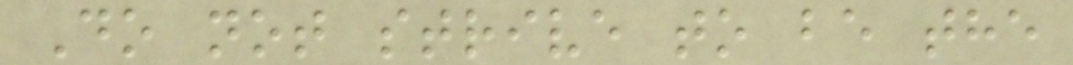Do not strive to be the
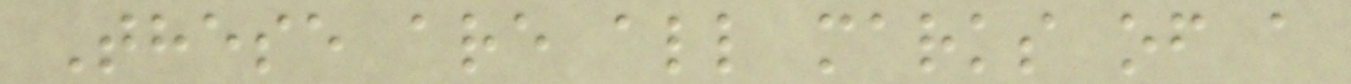These are all marks of a
